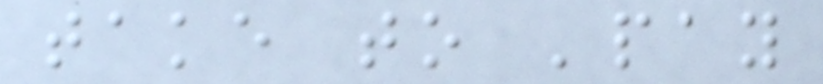take to 'pay
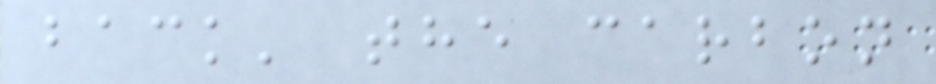back' the carbon
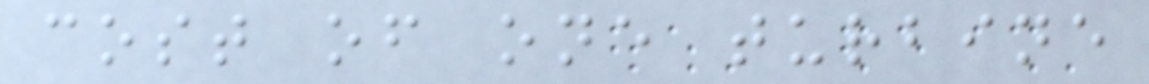cost of one turbine
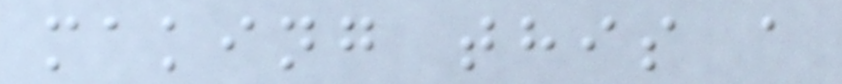making this a
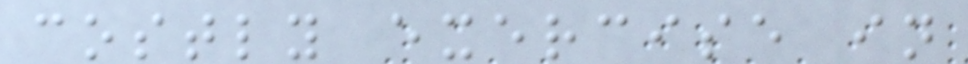costly exercise in
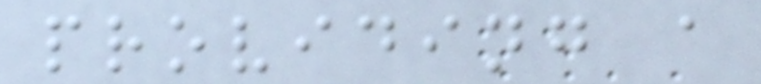providing a
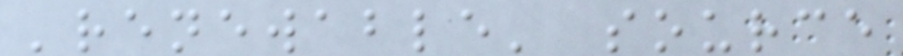'renewable' source
